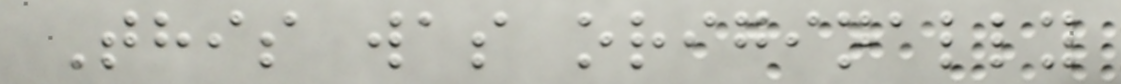This was originally
